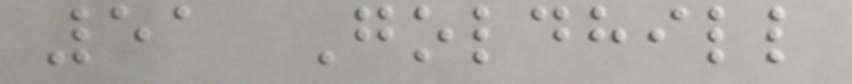51 Goldhill
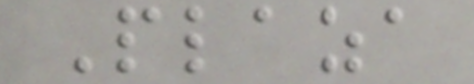Plaza
